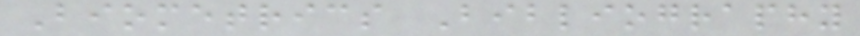Biometrics Bibliography
